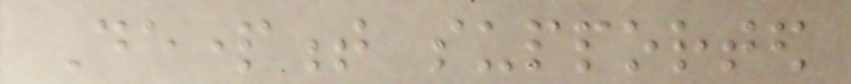Department supported
